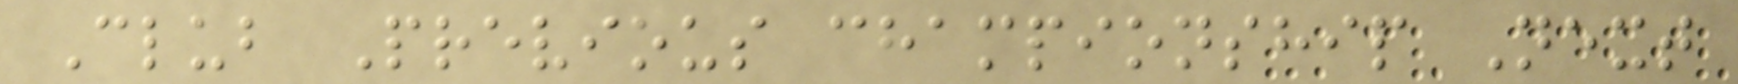Club Previous championship Next
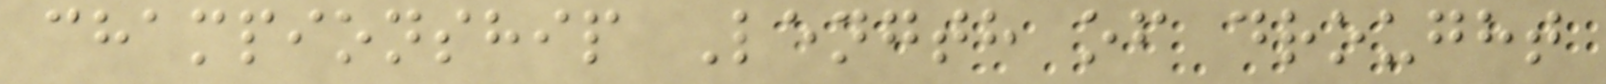championship Length of drought
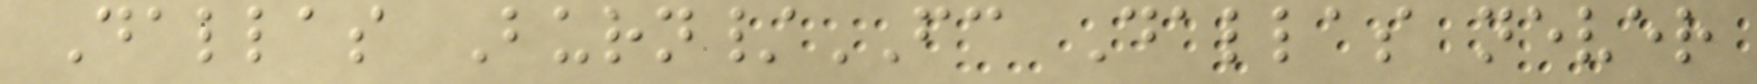Dallas Burn/FC Dallas never
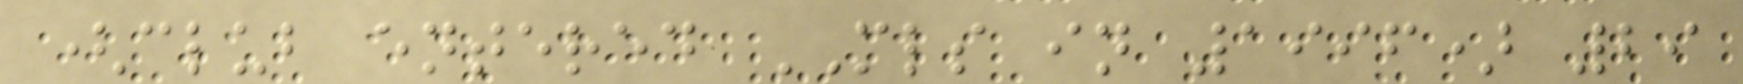(club entered MLS in 1996) 29
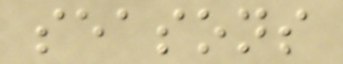seasons
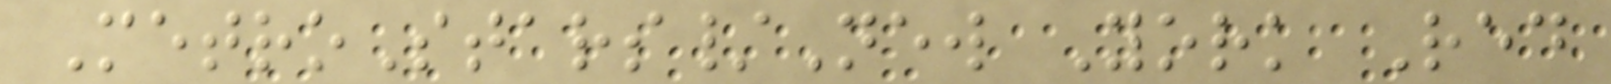MetroStars/New York Red
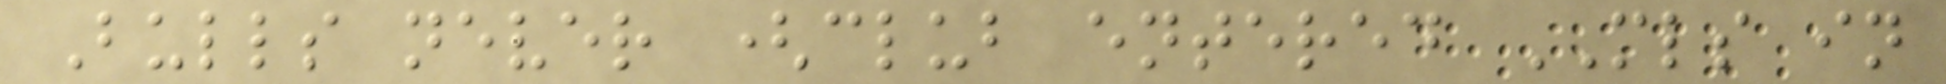Bulls never (club entered MLS in
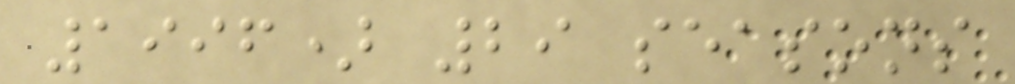1996) 29 seasons
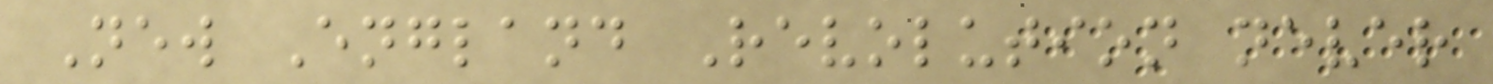New England Revolution never
